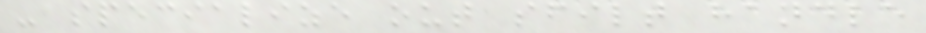- specialize out sfilt handle
